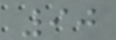90
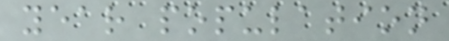year population
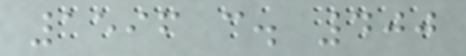1596 c. 400
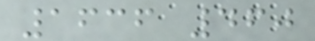1636 460
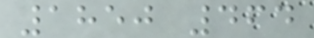1850 464
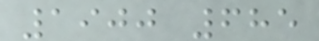1900 685
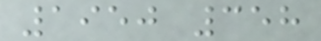1950 358
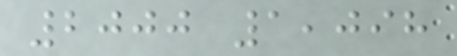2000 1,098
